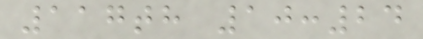117th 10:24
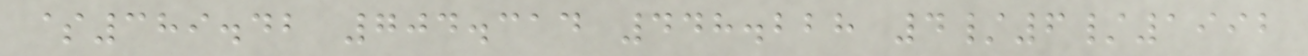$389.42 704.314 448.228 4/6/1992
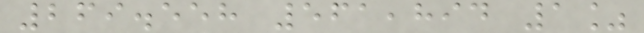269.558 561,894 1%
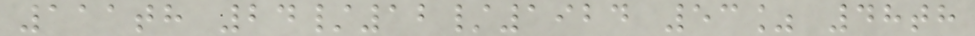111th 24/12/1924 53% 48th
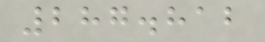287.812
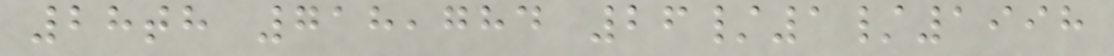28th 718,784 26/1/1998
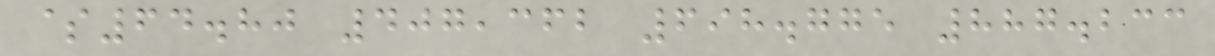$64.80 407,362 698.775 887.233
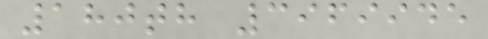180th 3969945
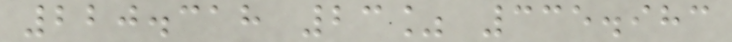220.318 23% 335.983
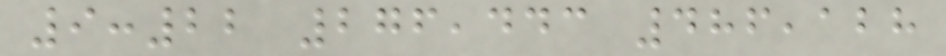9:22 276,443 486,128
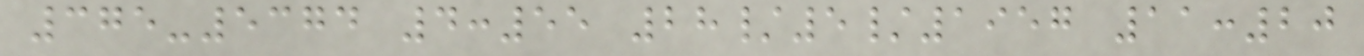375-5374 4:55 28/5/1957 11:20
